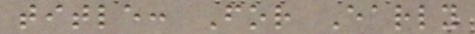title: For Early
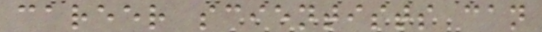career scientists can
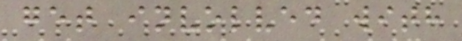get involved with
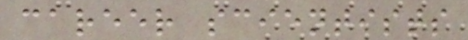career scientists
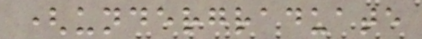(undergraduate
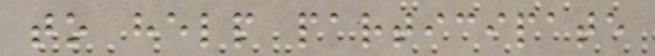to help participate
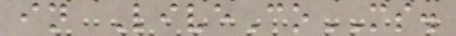in LiveCoMS.
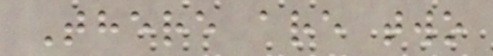There are two
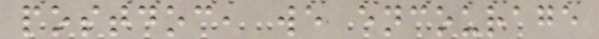postdoc, we encourage
